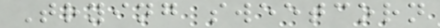Trying sweetcorn
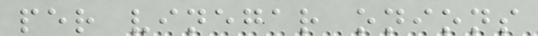per vinegar onions
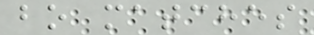bo matches
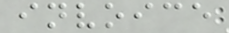invoice
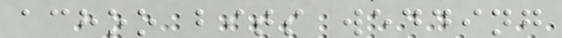achoo bits wedding
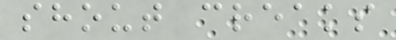shout creaks
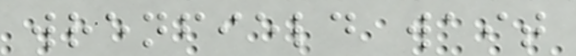wrenfield wait
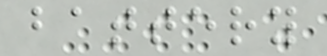battery
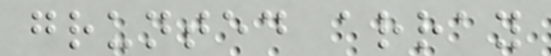grunted array
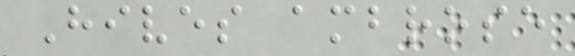Hives ambrose
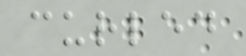curled
